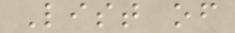List of
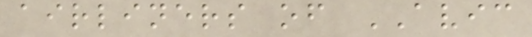airliners of AVIC
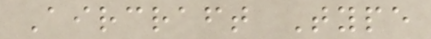Aircraft Type
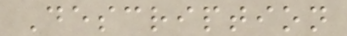Description
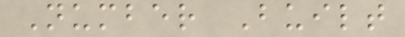Number Built
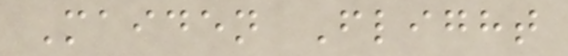Maiden Flight
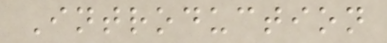Introduction
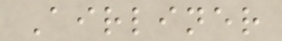Airliner
